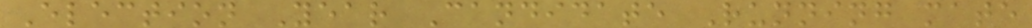Election Year Candidate Running mate
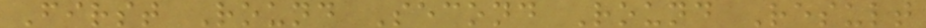First Round Second Round Result
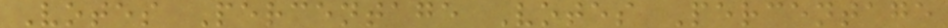Votes Percentage Votes Percentage
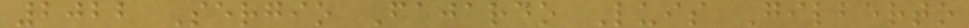2022 Sergio Fajardo Luis Gilberto
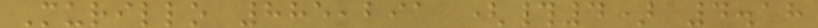Murillo 885,291 (#4) 4.18
